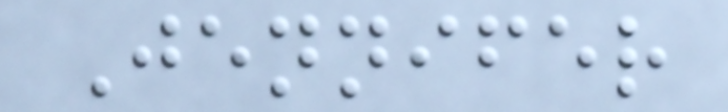Jennifer
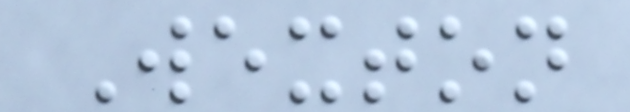Wexton
